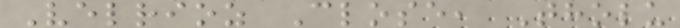Velrioz Close, Tholu
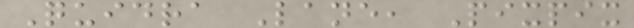Quidra Lane, Pixpix
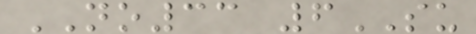NO33 6SU
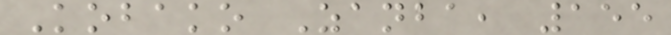Kobako Zanba, 155
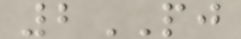2PJ
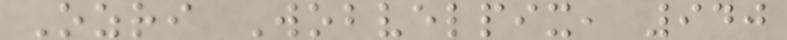Ozri Wobvelpix, 940
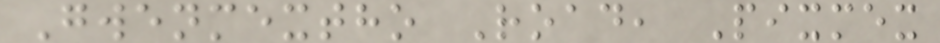Gwenmextho Road, Pixmex
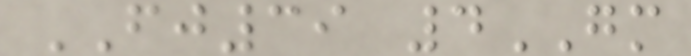FJ39 4GM
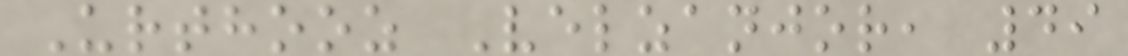Urthooz Velzanjor, 49
